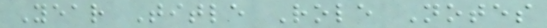Year Title Role Notes
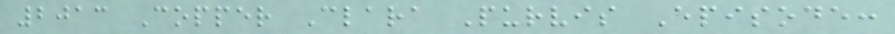2013 Copper Clara Purvis Episode:
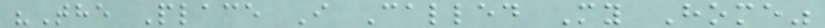"The Place I Called My Home"
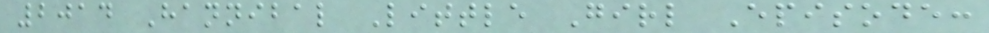2014 Hannibal Little Girl Episode:
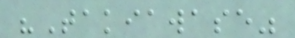"Takiawase"
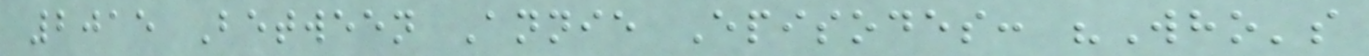2015 Between Annie Episodes: "Who's
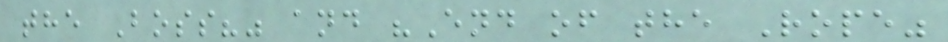the Boss?" and "End of the Rope"
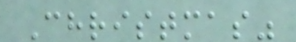Christmas"
